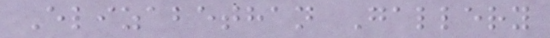Elizabethan Gallery
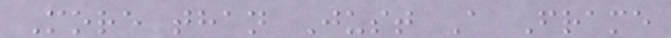More than Just A Frame
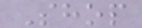Shop
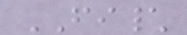FI\
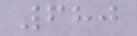680
